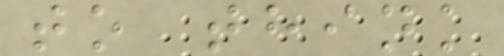to think
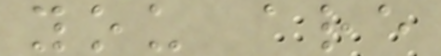you are
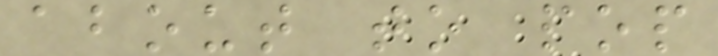about to pop
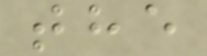the
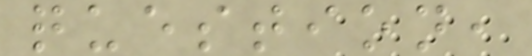question,
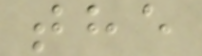the
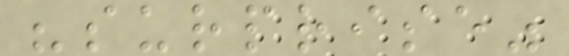"surprise"
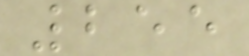255
